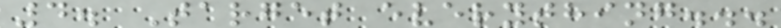4. Target everything...
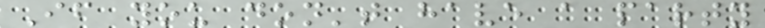If you don't have a party
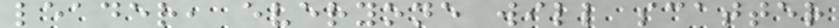leader, everyone will scatter
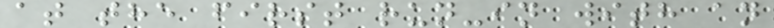at the first run-in with an
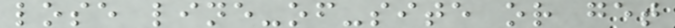lose line-of-site or get
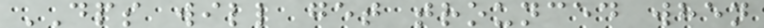DPS will get trounced when
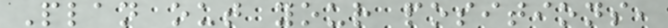Plan out your positions,
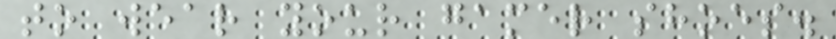to wear your gamer shoes.
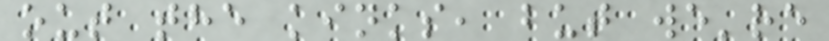out the kinks, but we're
